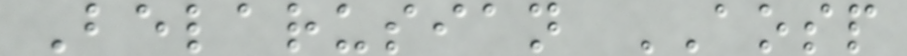Belarusian AOSP
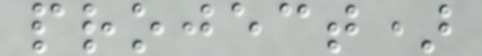project)
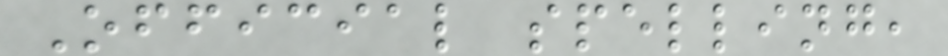Official spelling,
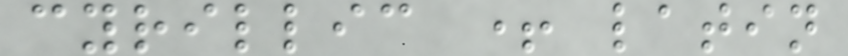cyrillic + latin
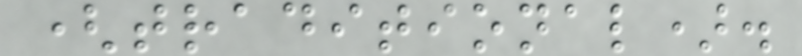(traditional).
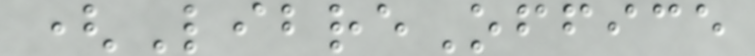(LibreOffice
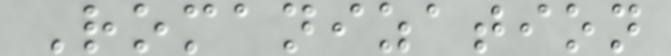Romanization
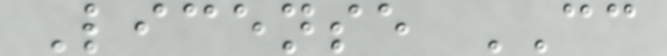License CC
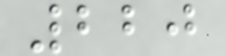220
